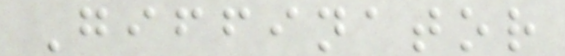Giffinator
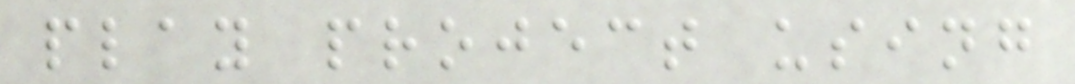play project using
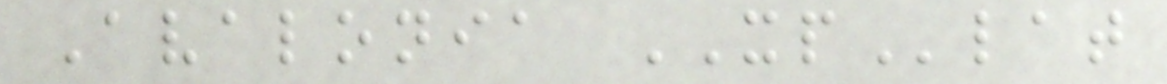Avalonia XPlat
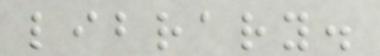library.
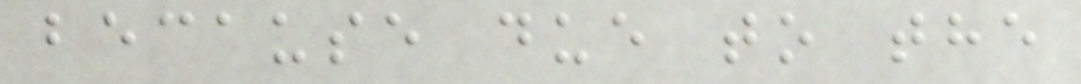because due to the
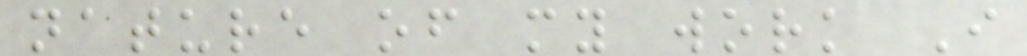nature of my work I
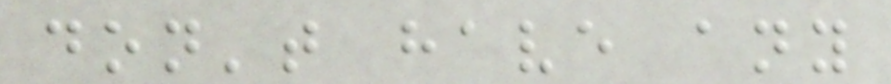don't have any
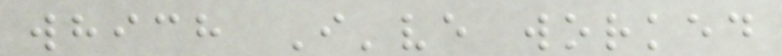which I've worked
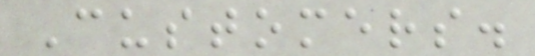Customers.
